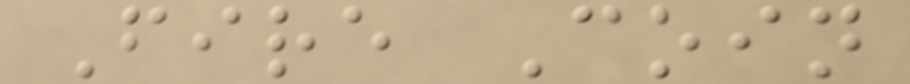Fire Coin
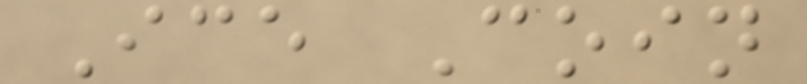Ice Coin
